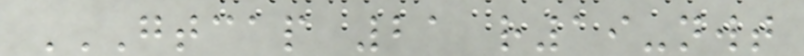GTCAP 21 R19-NWT
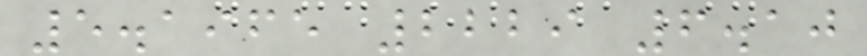5.1965 2229 6.10
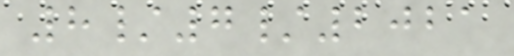8/7/2021
